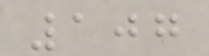107
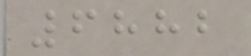6882
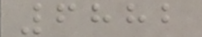6882
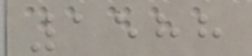1588
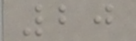20
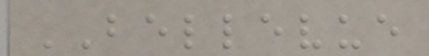BELLEVUE
